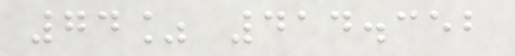74% 414.352
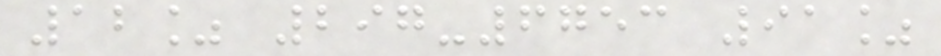12% 297-6753 91%
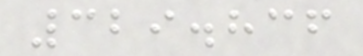329.836
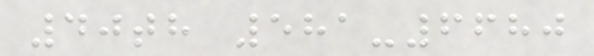40th 581-6680
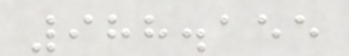988.155
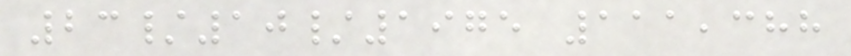23/10/1975 111,388
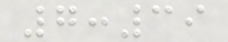7:39
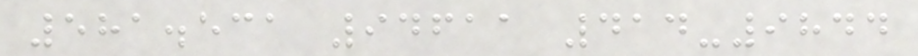581.531 94611 414-9844
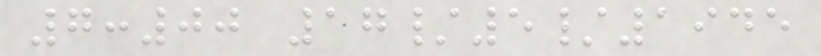7:00 17/5/1945
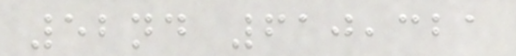52nd 610,321
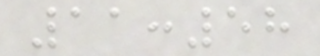11:58
